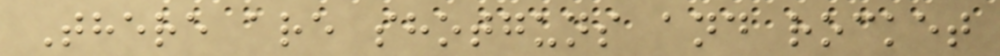There are shotguns and rocket
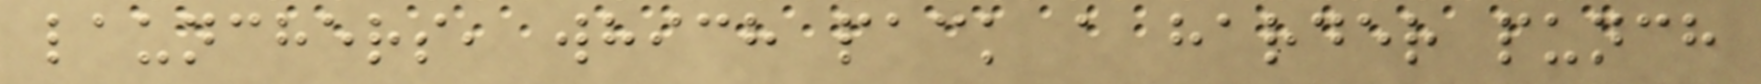launchers, which pack a harder punch
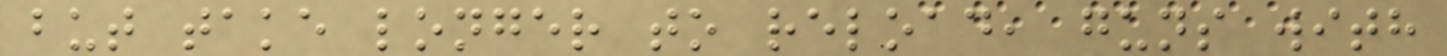but take longer to reload, guns with
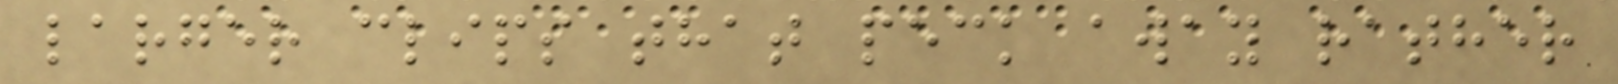larger clips that peck away rather
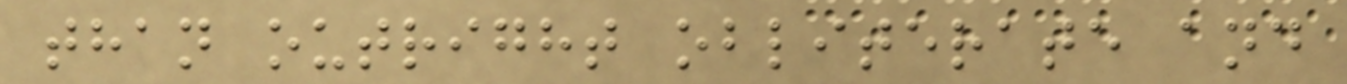than outright obliterate and
